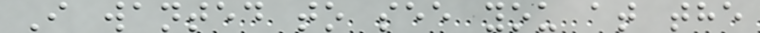I wanted to see you at the
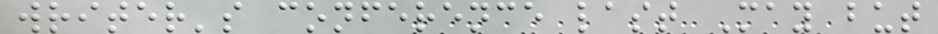writer's conference last May but
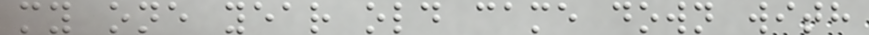my one year old came down with
